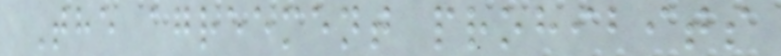The agreement prohibits
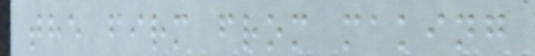the firm from making
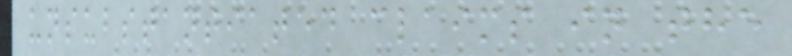unsubstantiated claims in the
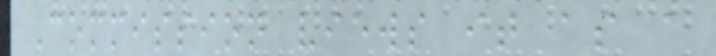Commission views it as a
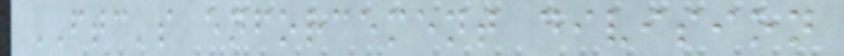FTC's enforcement division
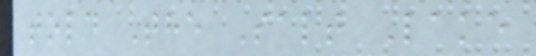told The Salt Lake
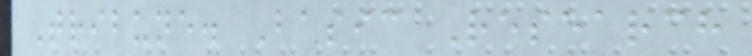Tribune. Basic Research
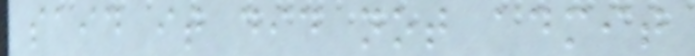said it did not admit
